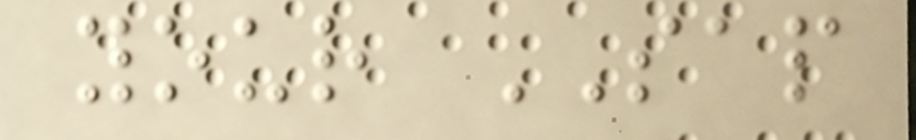your SAP
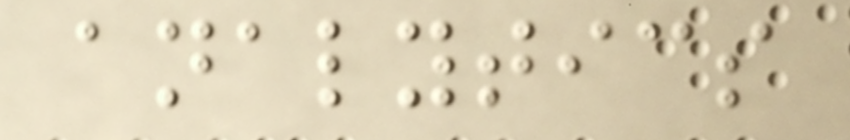analytics
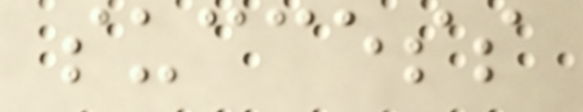success
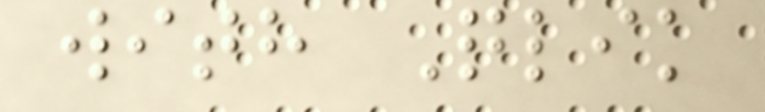with Qlik
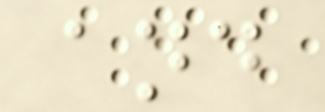and
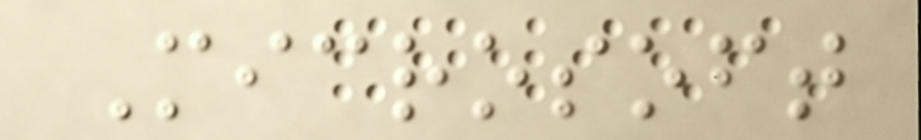Microsoft
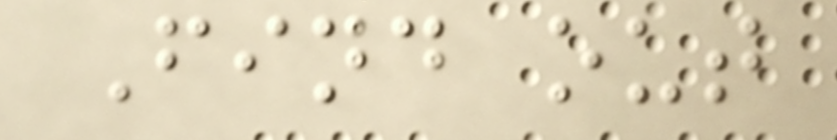Find out
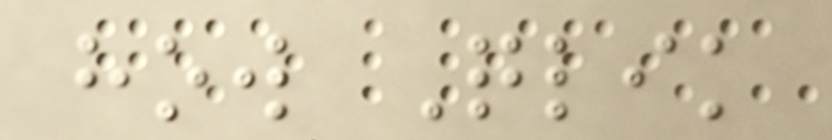how Qlik
